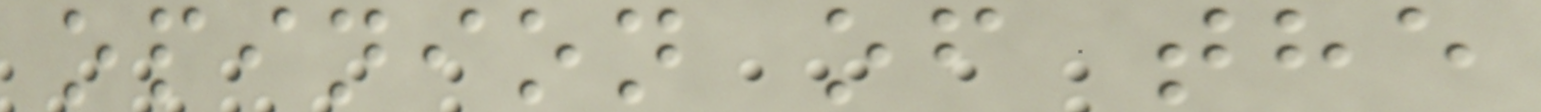opinion of the
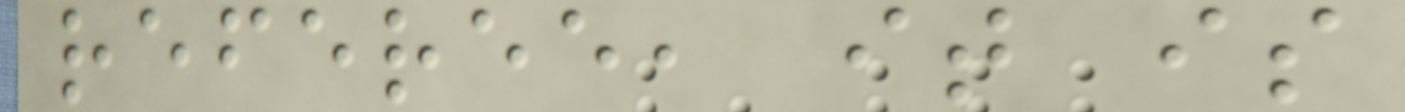referee, it is
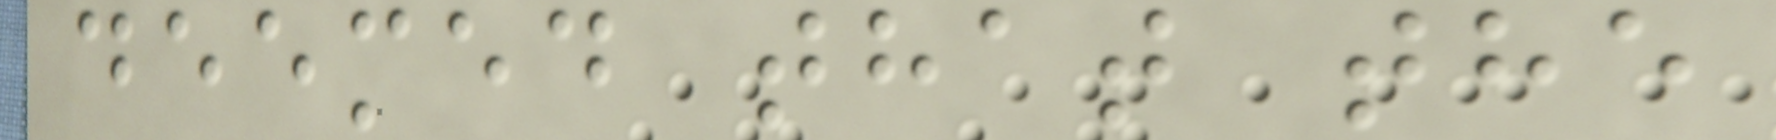deemed that the
